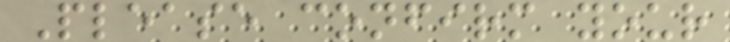Please confirm your
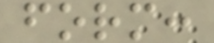form:
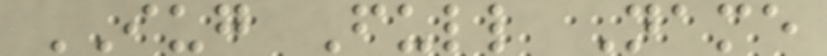IUG Full Name
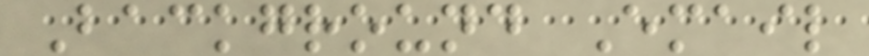Background Email
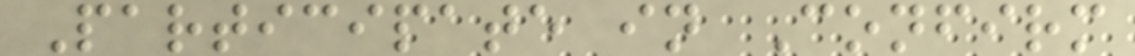Participate in Confirm
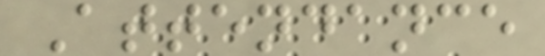Attendance
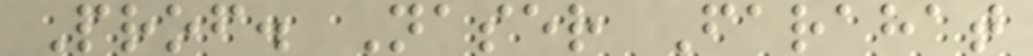Prof. Naser Farahat
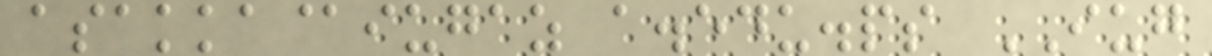asakka@iugaz a.edu.ps IUG
